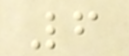6
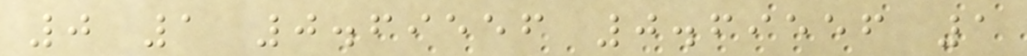0 1 0.69556 0.69556 1
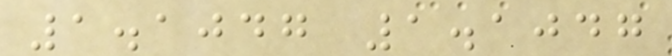1.1047 1.1047
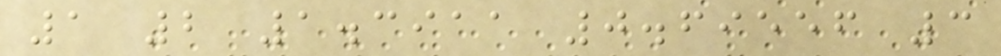1 2 1.3911 0.69556 3
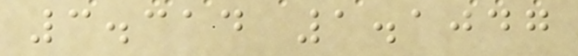3.314 1.1047
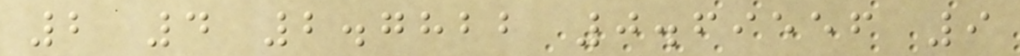2 4 2.7822 0.69556 9
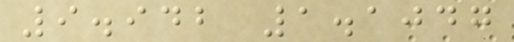9.942 1.1047
